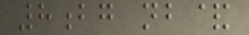8bg nb&
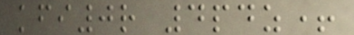kfi0r 4pdz+
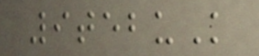9tebuK
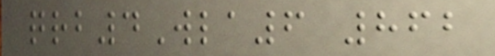qrb4Wla6 862
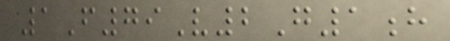1F79V2G1h
